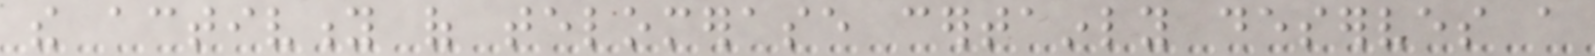the activity of telomerase certainly deserves a
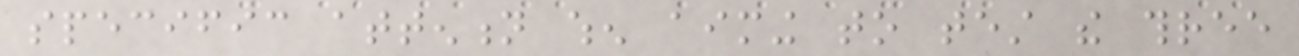specific attention when aiming to test the three
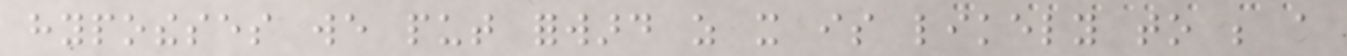hypotheses we put forward as it is likely to be a
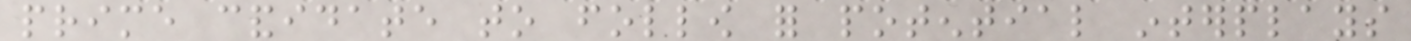prime candidate to follow for potential interplays
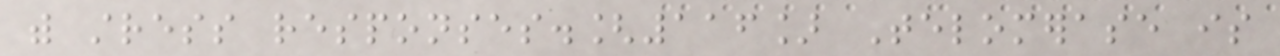with stress responses.[116] Telomerase is
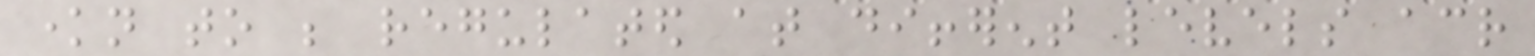known to be regulated at different levels across
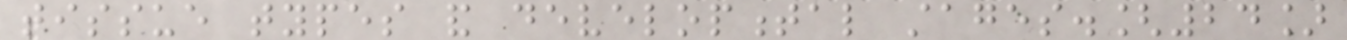tissue types and developmental stages.[24]
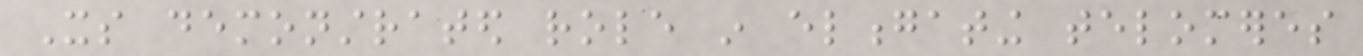Its demonstrated role in elongating telomeres
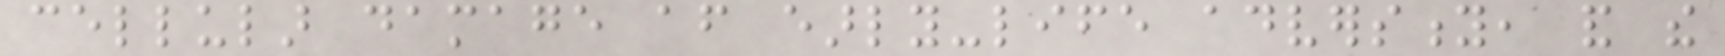cellular damage after early-life adversity, and the
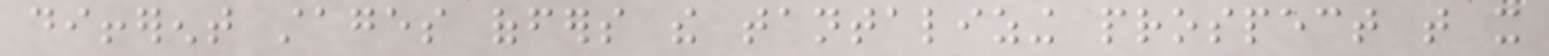different stages offers the tantalizing prospect that it
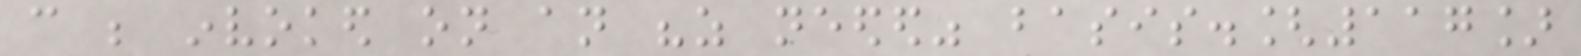can be invoked on an "as needed" basis.[117]
